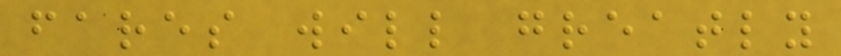fares will greatly
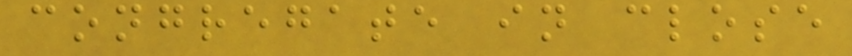congregate in close
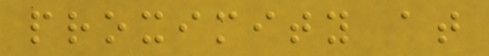proximity at
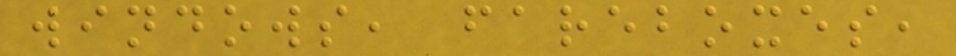windows, fareboxes,
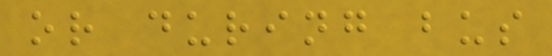or during bus
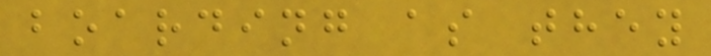boarding as they
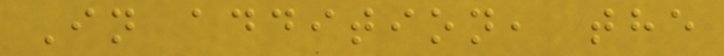In addition, the
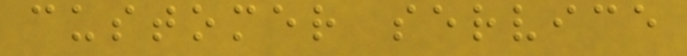customer service
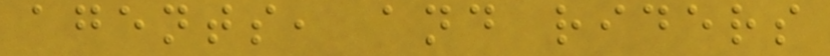agents, and riders
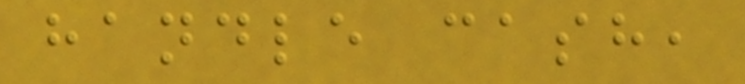handle cash,
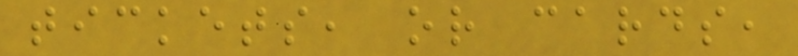tickets, or cards,
